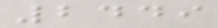2449
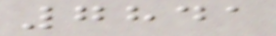7841
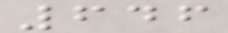646
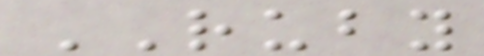RUBY
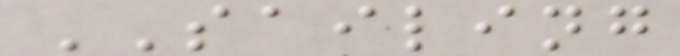SAILING
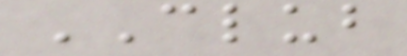CLUB
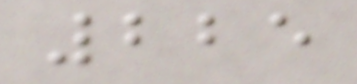225
